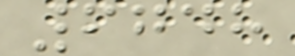6748
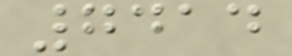7414
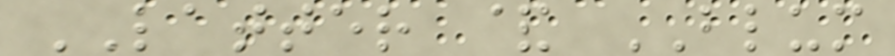LATTER & BLUM
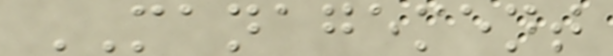MANAGEMENT
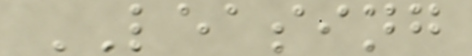LEASING
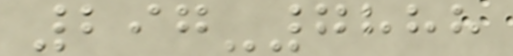297-7888
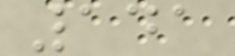141
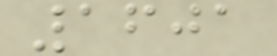1601
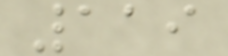119
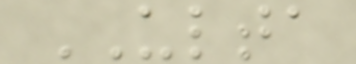ULTA
